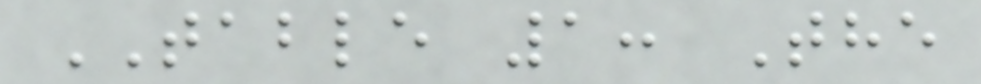TABLE 1: The
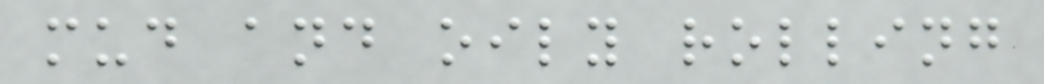mud and oily rolling
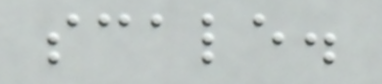scale.
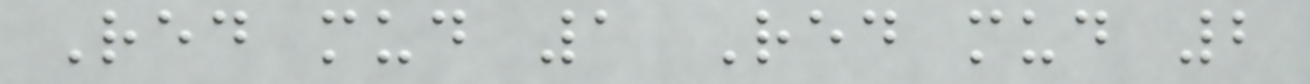Red mud 1 Red mud 2
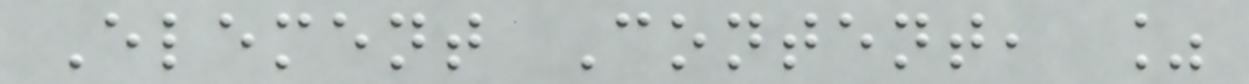Element Content, %
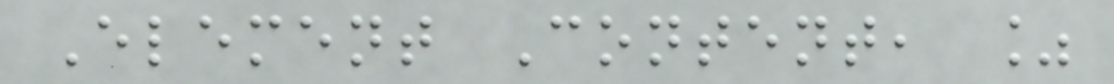Element Content, %
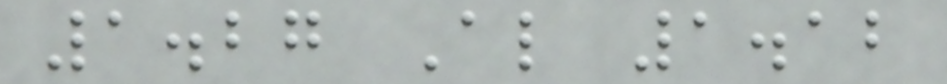1.27 Al 1.12
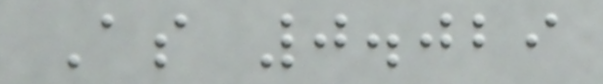As 0.029
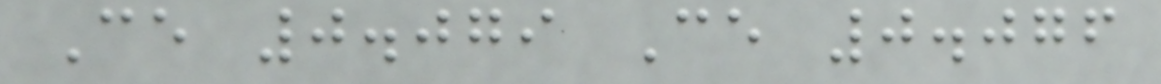Ce 0.079 Ce 0.076
